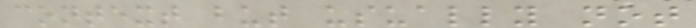context but usually not
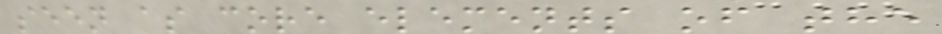seen as core elements of the
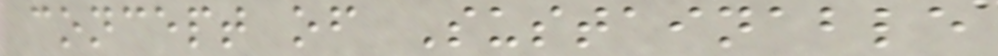concept of Sustainable
